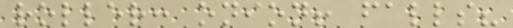roller: onion! falls?
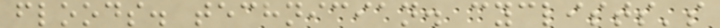floods. technician. cyclists's
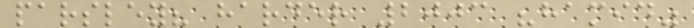parsley? harder 2003 "hamid"
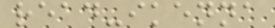read-ikenna
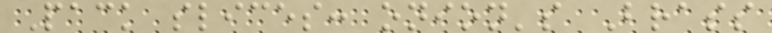Pack slices: onion's Brass
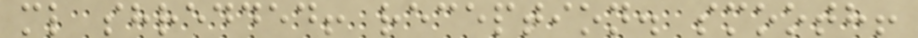ml shredded! reception. smooth!
